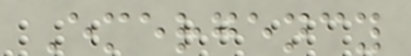Emergency
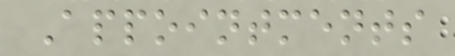Appointments
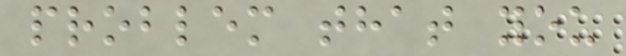problem that you
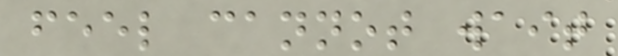feel cannot wait
